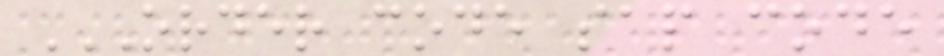ORDER CODE SAP CODE
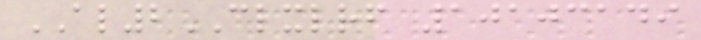AL2CLXLRF 10103149
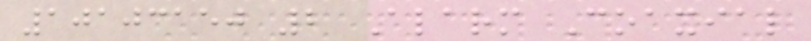10103150 2 Alarm Coaxial
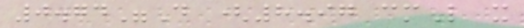0.74"D (8.97 cmL x
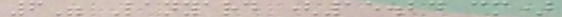6" Lanyard (15.24 cm)
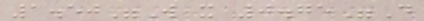1.50"W x 0.75"D
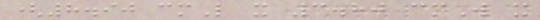(8.90 cmL x 3.80 cmW x
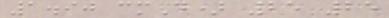1.90 cmD) 25 25
